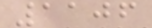1106
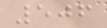506
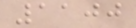1100
